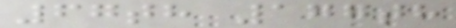67th 177th
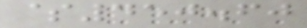$450.60
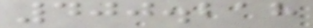400.218
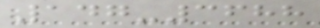147-3688
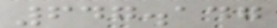647.147
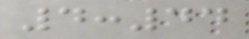4:44
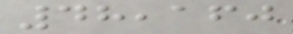48,160
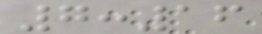7:16
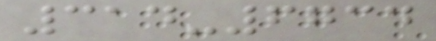314-6734
